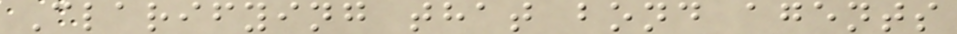Clarifying that bond agents
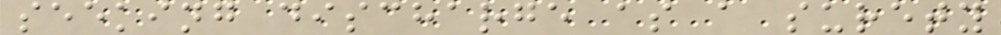seeking discharge as a surety
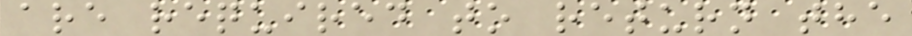are required to return the
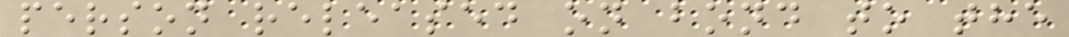person released on bond to the
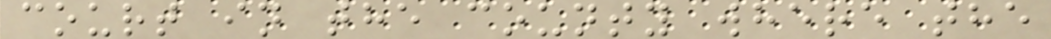court in the county where the
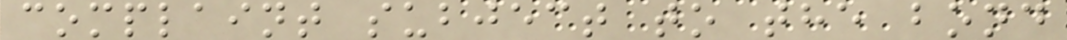complaint subject to the bond
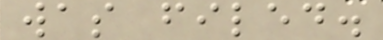was filed.
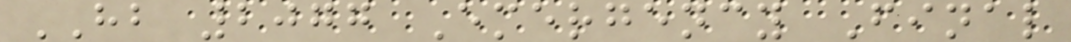HB 2077 Emergency Final
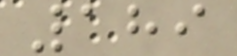189
